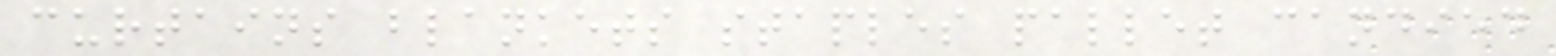curtains blankets staples pallet candied
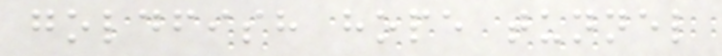goldfish hope tunnel
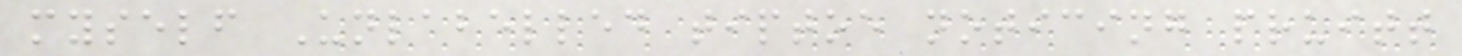myself Unlabelled tiptoe noticing pruitt
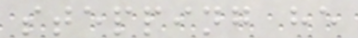stepping he
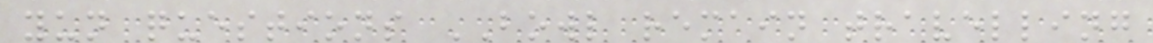yun questions BOWL remain travelling
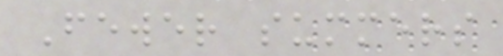Fewer summers
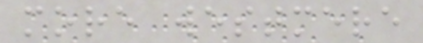more westmere
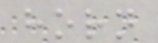horn
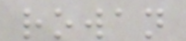rowan
